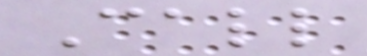Call
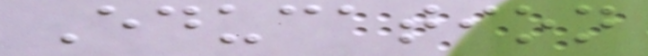Education
